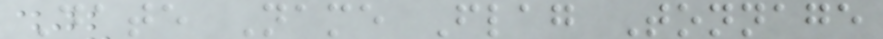Date Name Flag Tonnage
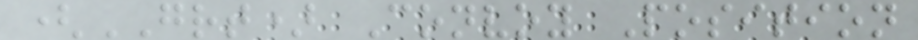(GRT) Convoy Position
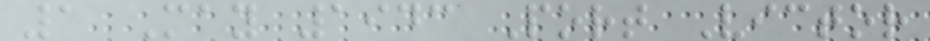1 May 1943 Port Victor
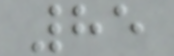85
